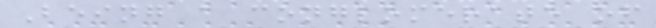Being a conglomerate of
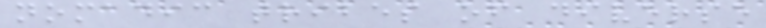nomadic tribes of diverse
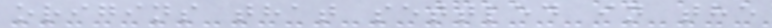origins that settled in the
